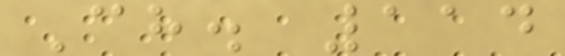Ch. 114
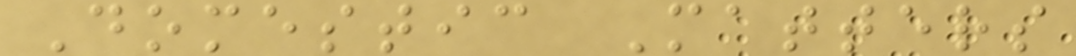Domestic Matters
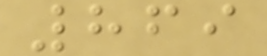869
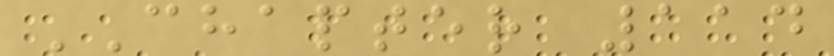CHAPTER 114
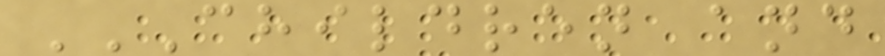CHILDREN AND
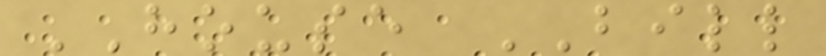HOUSE BILL
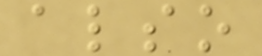also
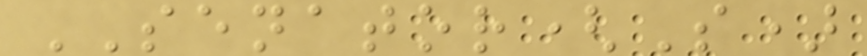SENATOR(S)
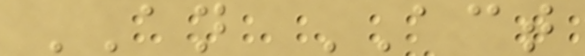AN ACT
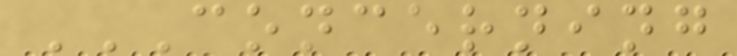CONCERNING
